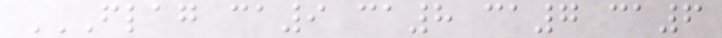FLAG CA9 CA8 CA7 CA6
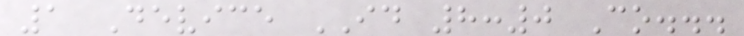1 Device ID 8:0 Co...
